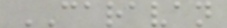CARAVAN
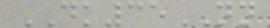DK35NN
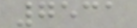7531
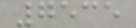7535
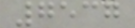7537
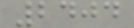2404
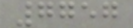7757
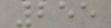255
